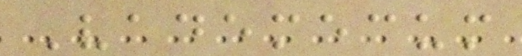Vademecum
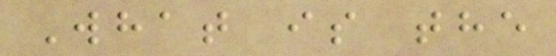What is the
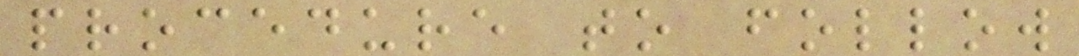procedure to follow
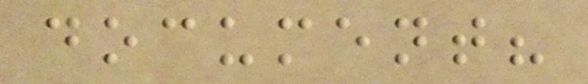document?
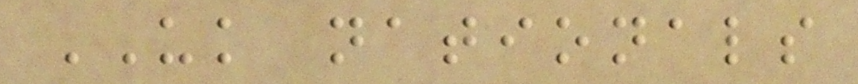UK nationals
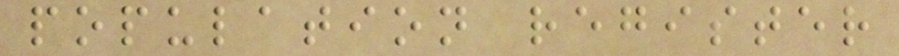population register
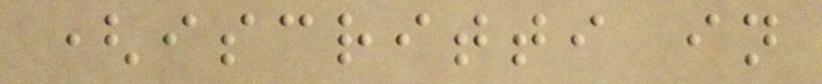(iscritti in
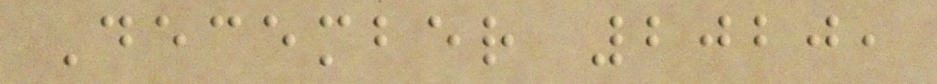December 2020,
